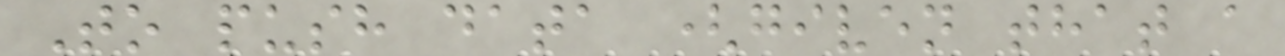To push data (given that a
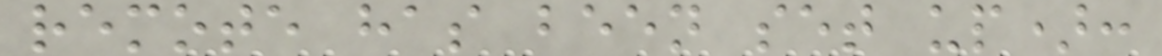remote has been set up):
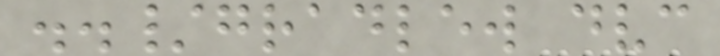../gradlew dvc
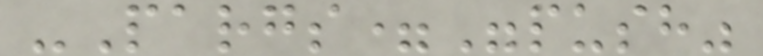-Pargs="push"
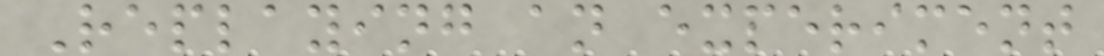Replaying an experiment
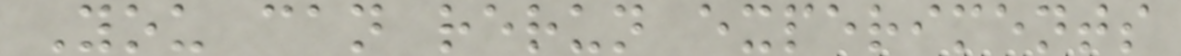You can rerun experiments
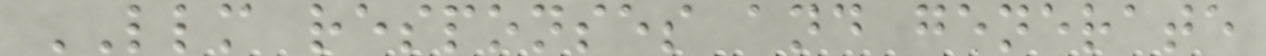LLM responses and generate
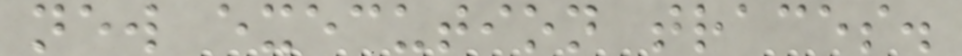new execution traces.
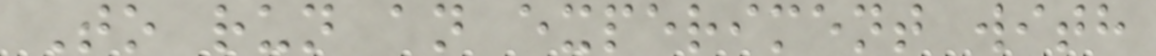To run an experiment with
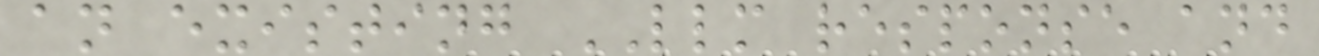an existing LLM response and
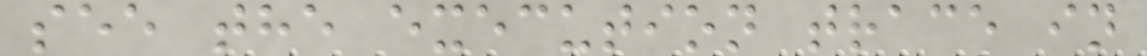see the execution trace in
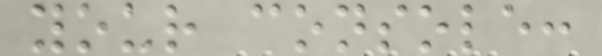your console:
